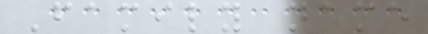Family name
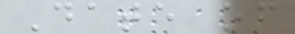Date of
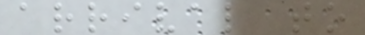arrival to
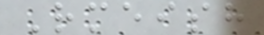Rmeish
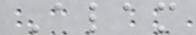Alam
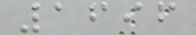1696
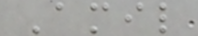Amil
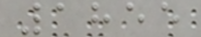1855
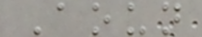Aoun
